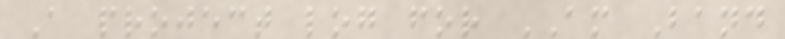A project log for AM Band
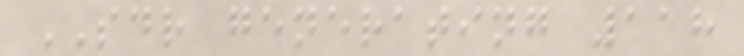SDR generating 118
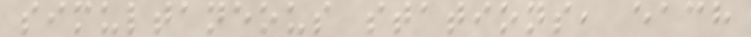simultaneous stations, each
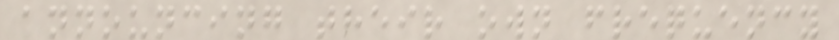announcing their own frequency
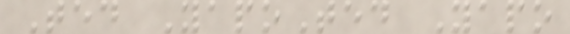Ted YapoTed Yapo
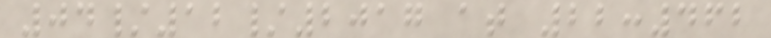04/12/2017 at 22:462
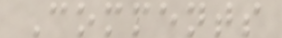Comments
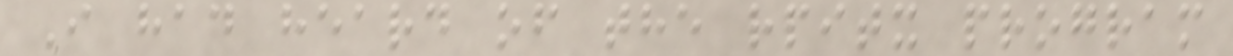I had heard of the rpitx program
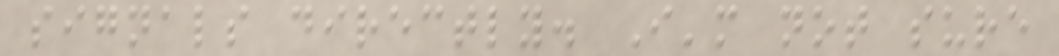signals directly. I'm not sure
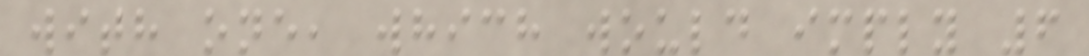with one, which would imply 6
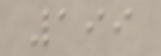199
